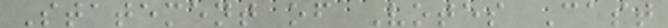Statement of Votes Cast
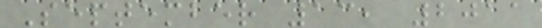September 13, 2011
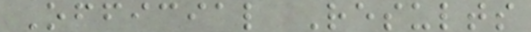Official Results
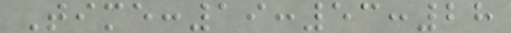Time:19:53:28
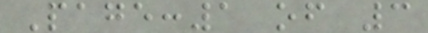Page:1 of 3
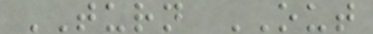TURN OUT
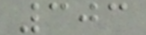303
